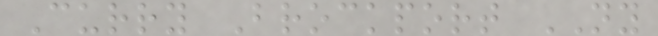Curry Brockport NY
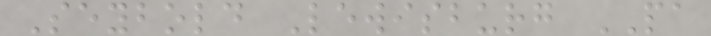Seybold Lewisburg PA
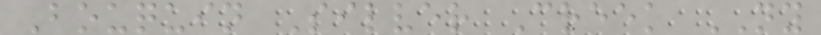Bouquin Silver Creek NY
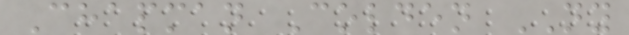Chapman Colden NY
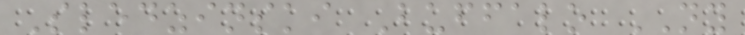Sledzinski Buffalo NY
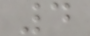4
